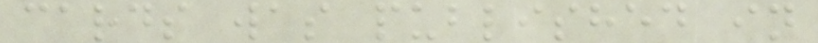cards was published in
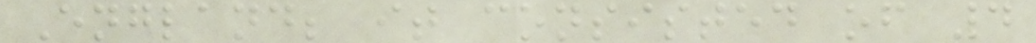England; it consisted of 4
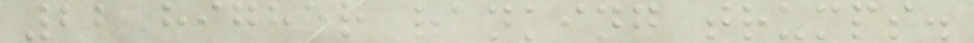22 higher ranking trumps.
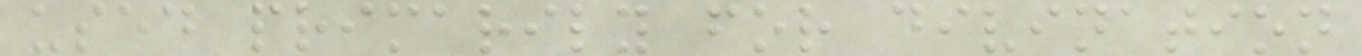used primarily for divination
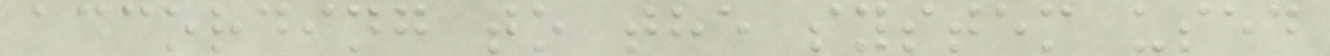according to the system used
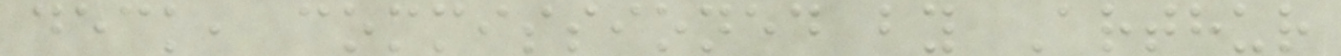deck, commissioned by Arthur
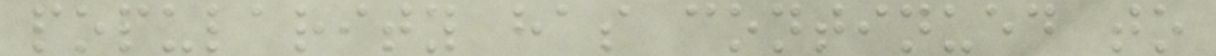popularity has continued to
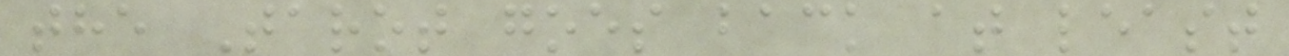the Tarot goes back at least
